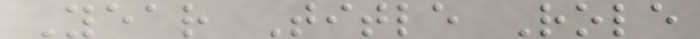Year Title Role
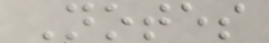Notes
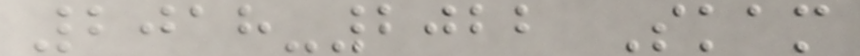2018-2022 Skam
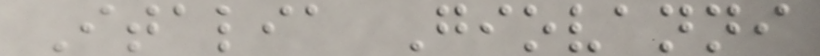Italia Giovanni
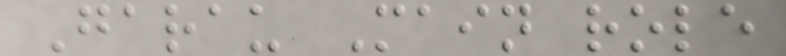Garau Main role
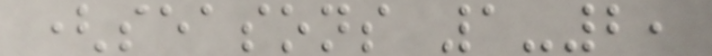(seasons 1-2,
